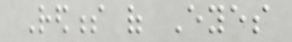Redness of Eyes
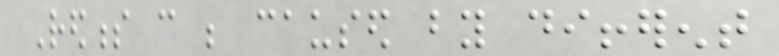Redness can be caused by different
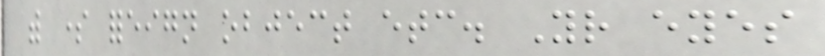with some foreign object etc. Your eyes
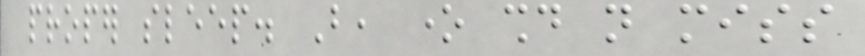proper sleep. But, one should not miss
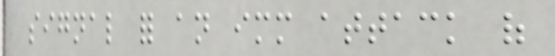signal for an immediate attack of
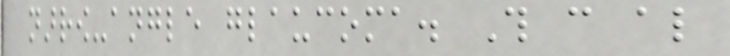narrow-angle glaucoma. This can also
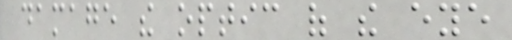damage the optic of the eye
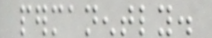permanently.
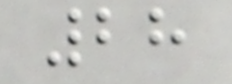28
